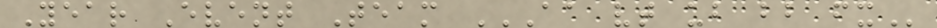Year Event Team AA VT UB BB FX
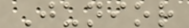Junior
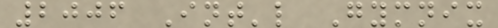2006 Int'l Gymnix
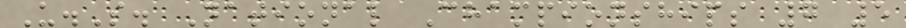U.S. National Championships 7 5
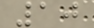10
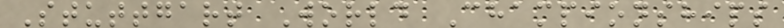Stuttgart World Championships
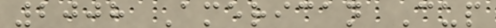2008 American Cup
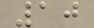10
